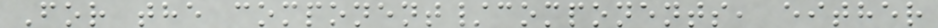For the component/components, either
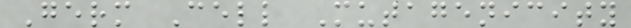Germ Cell Mutagenicity
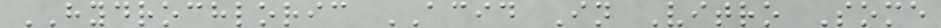HYDROCHLORIC ACID In Vitro Some
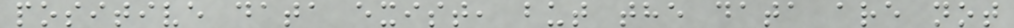positive data exist, but the data are not
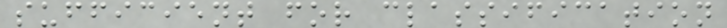sufficient for classification
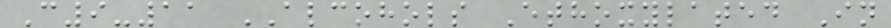C9-11 ALCOHOLS Ethoxylated In
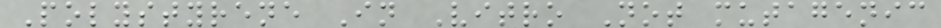Polystyrene In Vitro Not mutagenic
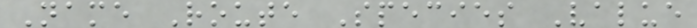Name Route Species Value
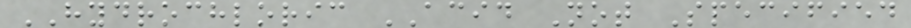HYDROCHLORIC ACID Not Specified
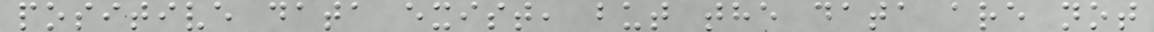positive data exist, but the data are not
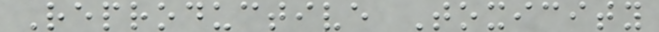Reproductive Toxicity
